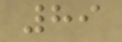89
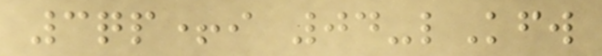3qp+i 04-lKfw
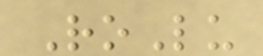RoLu
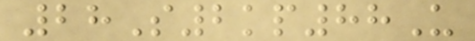28S2kp88U
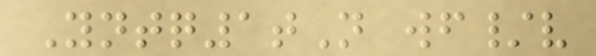Yntq1tN wf/v
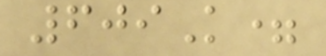609K=
